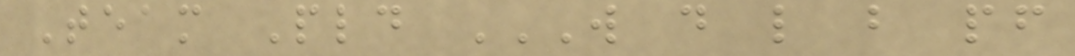Team Pld W D L B PF
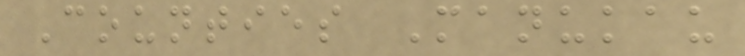Counties Manukau
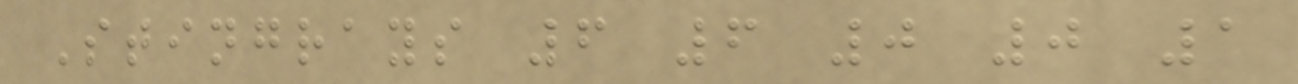Stingrays 6 6 0 0 1
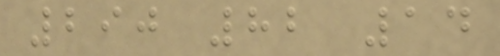290 82 14
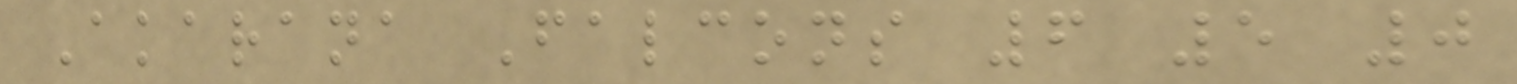Akarana Falcons 6 5 0
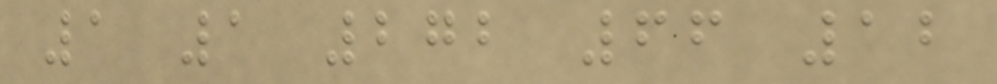1 1 272 66 12
